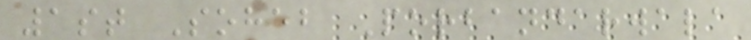1st Soheb Porbandarwala
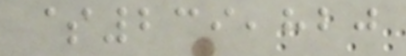$239,820
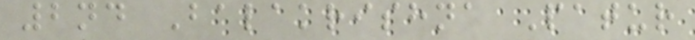2nd Balakrishna Patur
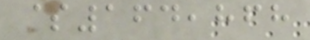$164,868
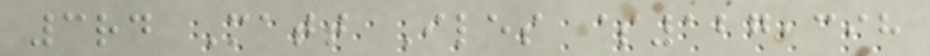3rd Matt Iles $127,398
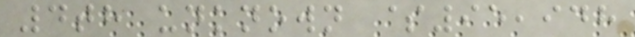4th unknown $95,948
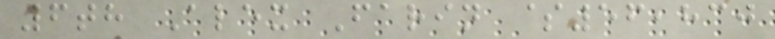6th Alex Farin $56,830
